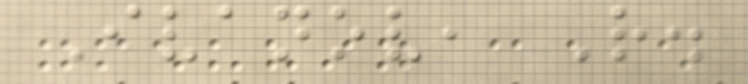Ivanov, R.
